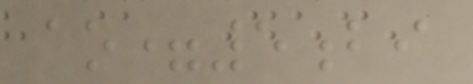ao=5bi
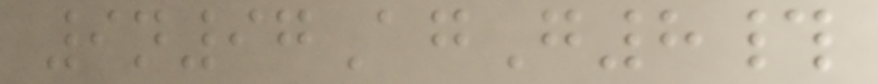9n97AgG8#
